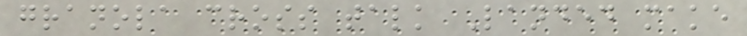granola cross talk Landed make
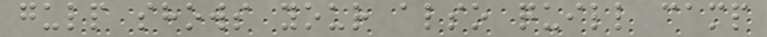gulp shows your also quill camp
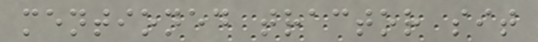mentioned tractor sit
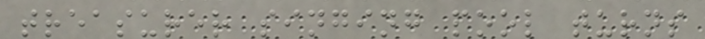treasurer singing pool turns
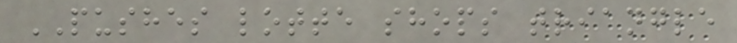PUSHES lotte shops triangle
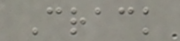Crack
